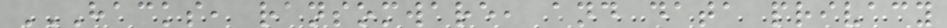HACKS, RANSOMWARE, AND DATA PRIVACY
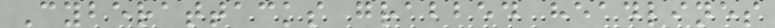Cyberattacks grabbed headlines
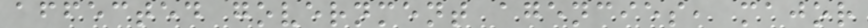affected government agencies, major
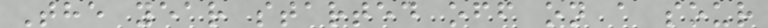The year started off on a sour
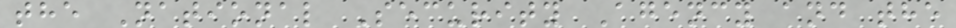the National Security Agency and the
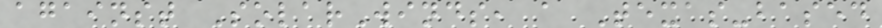against SolarWinds, a Texas-based
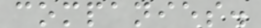companies.
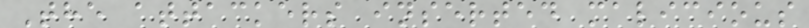The attackers inserted malicious
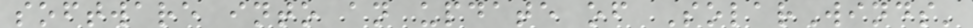software into an update of SolarWinds'
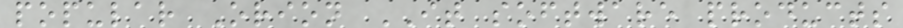popular Orion IT software products
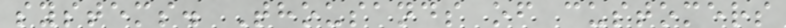systems. Thousands of customers
